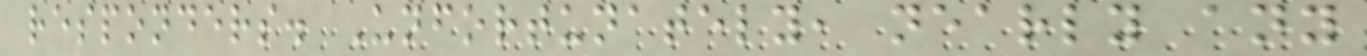responders. Unfortunately, nearly any
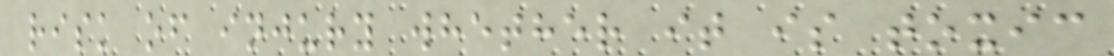risk of injury whether it is toxic
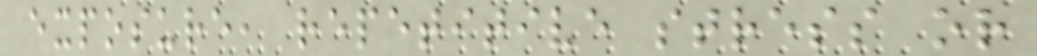exposure, repetitive stress or
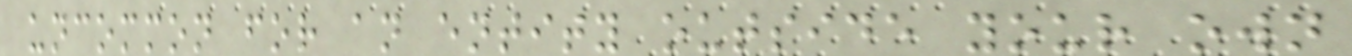uncommon for an entity outside your own
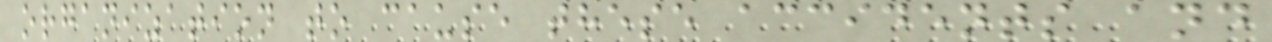organization to cause these accidents and
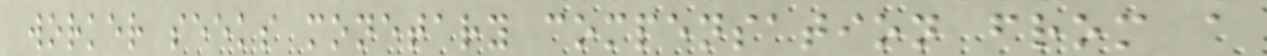worker seeks monetary compensation from a
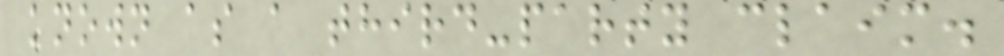known as a third-party claim.
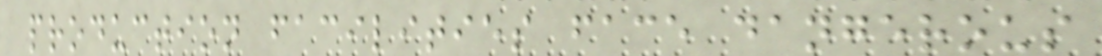production facilities face dangerous
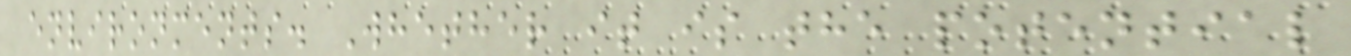environments. Whether it is the potential
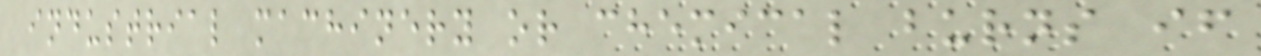industrial machinery or chemical burns if
